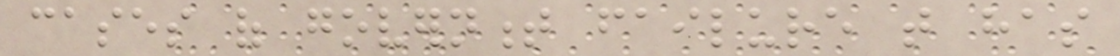cases of government failure that has
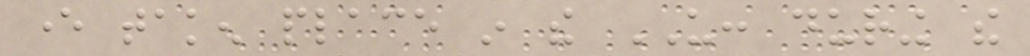ever taken place in the US: during the
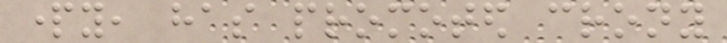party, has promoted crony
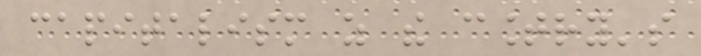capitalism as the country's
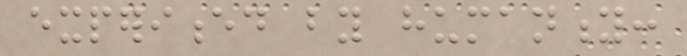experienced by humanity:
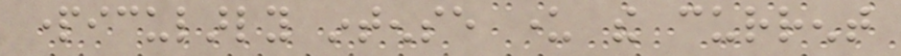particularly intense under the current
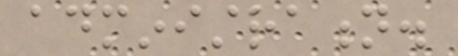administration.
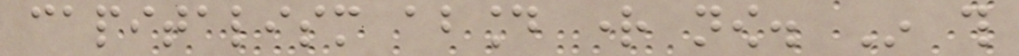capitalism abound right now. In this
